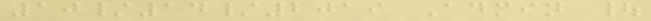10/14/2019 Admin |
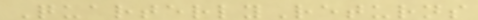QuarterlyReturns
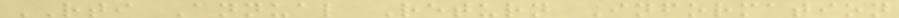RTI Annual Return Information
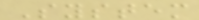System
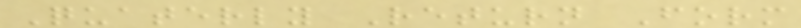Quaterly Return Form
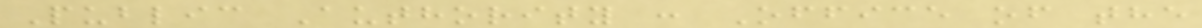Public Authority : Office of the
